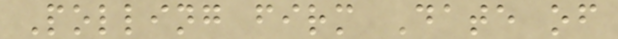Polling firm Date of
